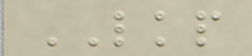LKP
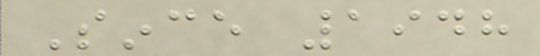Since 1948
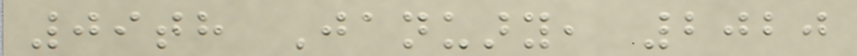09th January, 2020
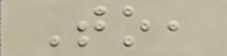To,
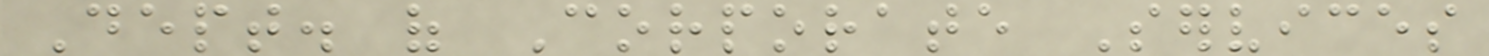Dept. of Corporate Services
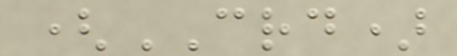(CRD)
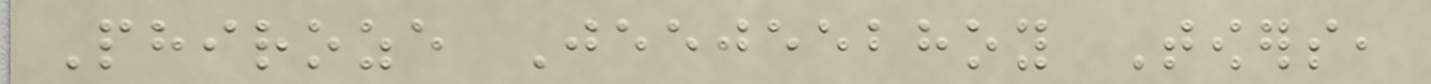Phiroze Jeejeebhoy Towers,
